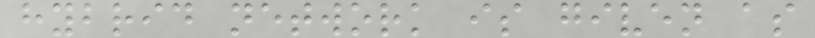hybrid network is given as
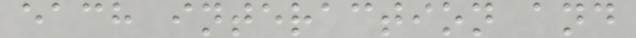each interaction and
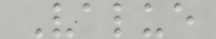Value
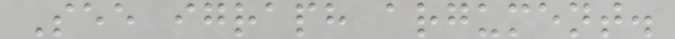See igraph argument.
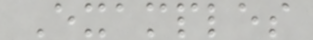Examples
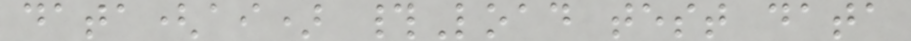data(ai) #Load test data
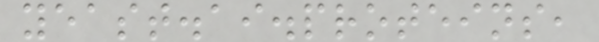yeast.ai.proteins,
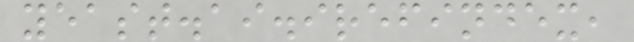yeast.ai.irefindex,
